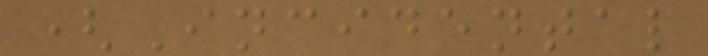(Incidental
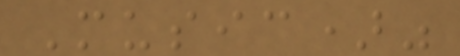Music)"
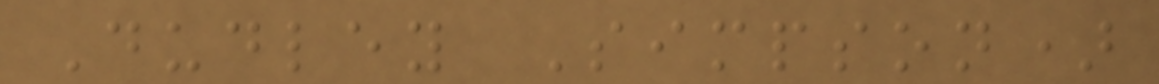Dudley Simpson)
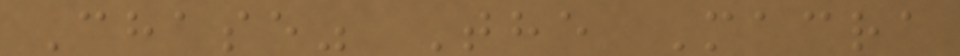Chase" The Macra
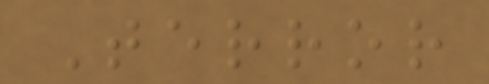Terror
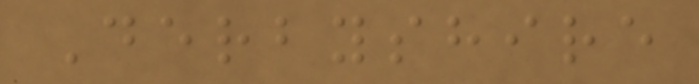Derbyshire
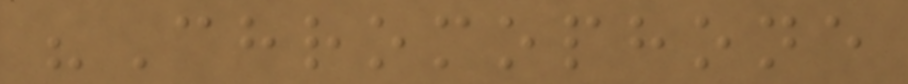"Chromophone
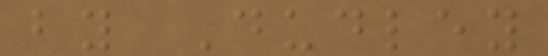by Dudley
